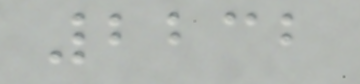2232
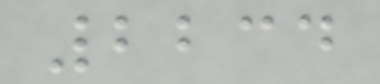2234
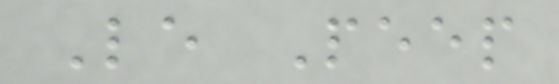Le Peep
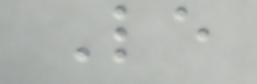Le
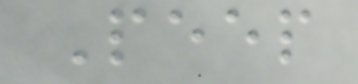Peep
